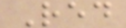Red
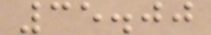35.00
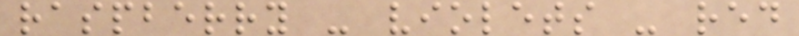raspberry - violets - red
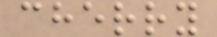cherry
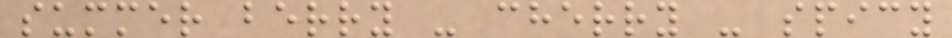summer berry - cherry - spicy
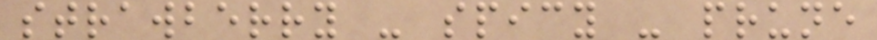strawberry - spicy - prune
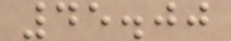45.00
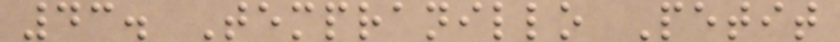43. Tempranillo Petit
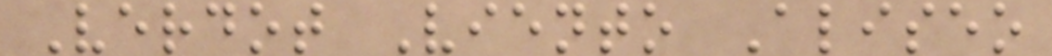Verdot Viento Aliseo
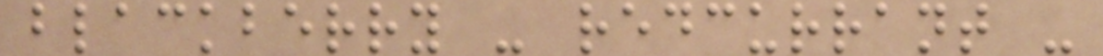blackberry - redcurrant -
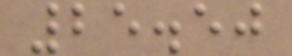25.50
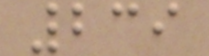239
